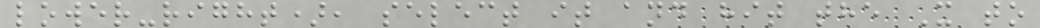lower-right), select it and hit the X to
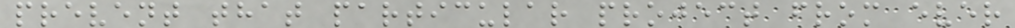prevent that particular project from ever
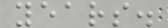years.
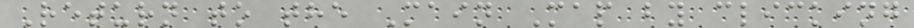Return to the Main Map by clicking
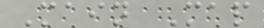Main Map
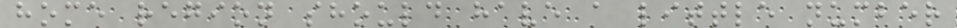home region should have a little number
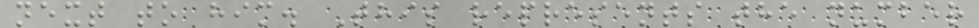next to him. This represents the number
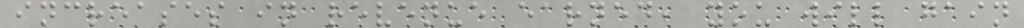increases in revenue earned, you will gain
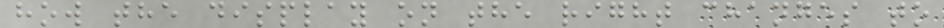how the display on the right changes to
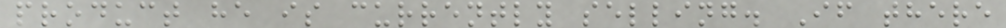product he is currently selling. If there
